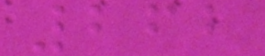262
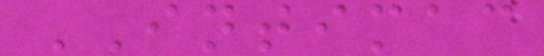INTIMAC
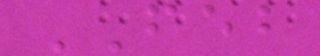FEB
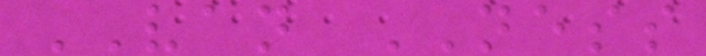VAN NESS
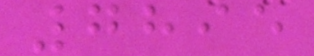7895
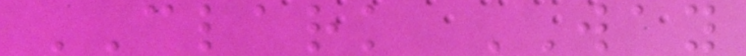CLARK WAY
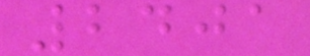2401
